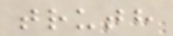truth
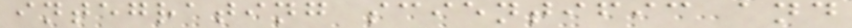integrating scientific and
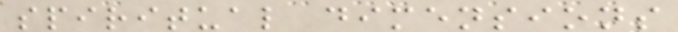spiritual dimensions
